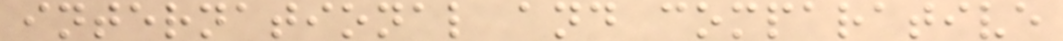international and comparative
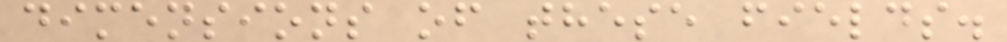dimensions of these fields.
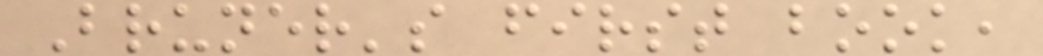Bruner's first book,
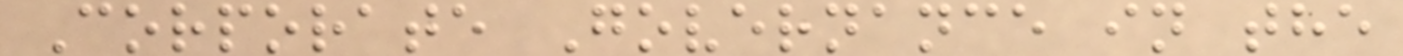Corporate Governance in the
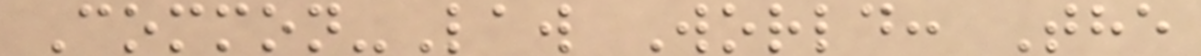Common-Law World: The
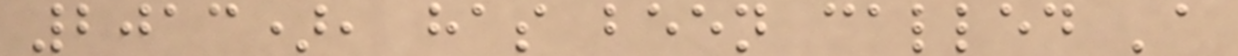2013), has been called 'a
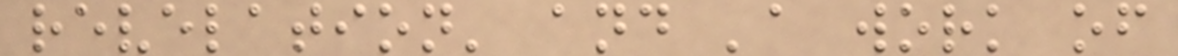revelation' and 'a work of
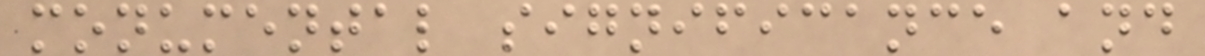monumental significance and
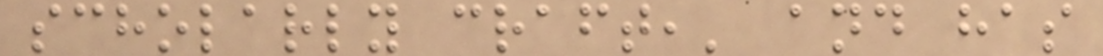scholarly craft,' and has
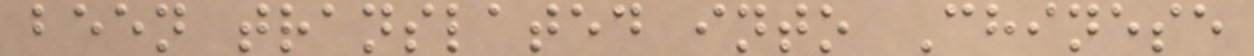been translated into Chinese
